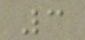3
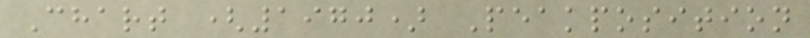Chart (1970) Peakposition
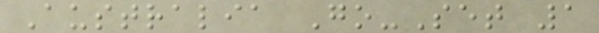Australia Go-Set 1
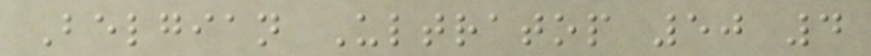Belgian Ultratop 50 4
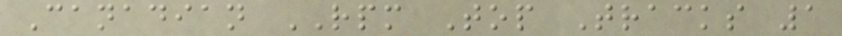Canadian RPM Top Tracks 1
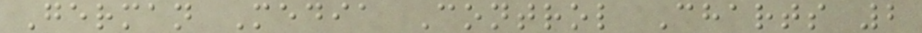German Media Control Charts 2
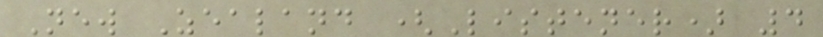New Zealand (Listener) 4
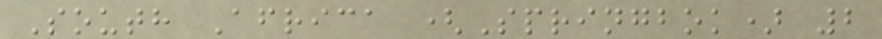South Africa (Springbok) 2
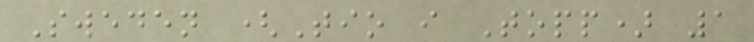Sweden (Tio i Topp) 1
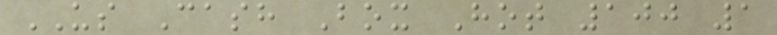US Cash Box Hot 100 1
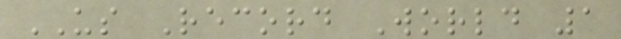US Record World 1
